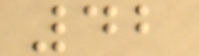42
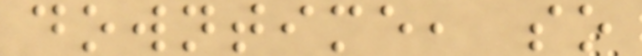downtime, so
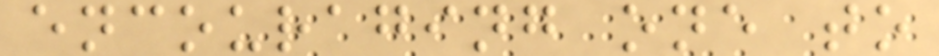encouraging one to
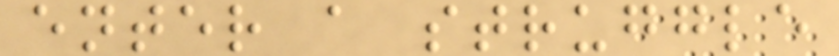enter a struggle
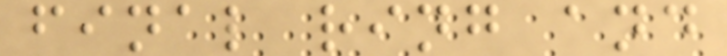final ring and
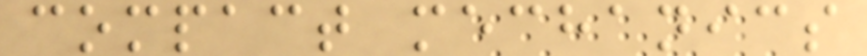compact mechanics
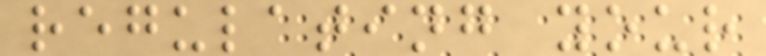regulating your
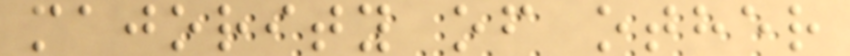majority of other
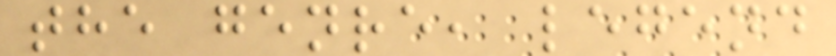the genre, legend
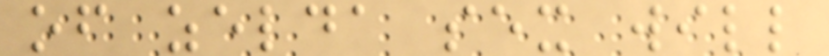of zelda sex will
